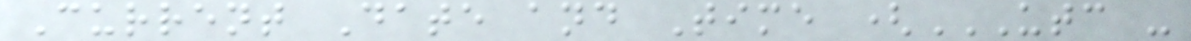Current Date and Time (UTC -
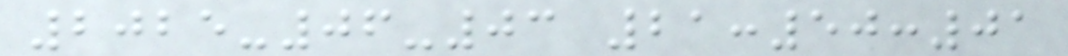2025-06-03 21:50:01
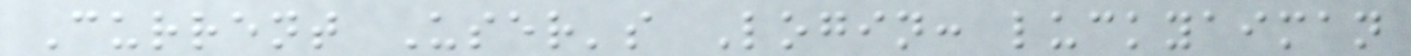Current User's Login: luckyaiman
